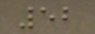52
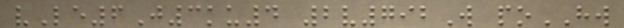vLe6J3ku4 2v792W poHW
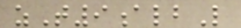zT9albL
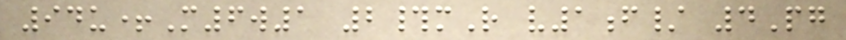94u+M6w1 2#mR v1f/ 4Pg
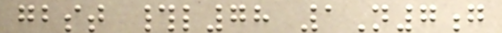gbst #l78 1N7g
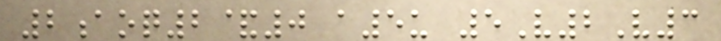2aoq2&0 a5u 5V2V3
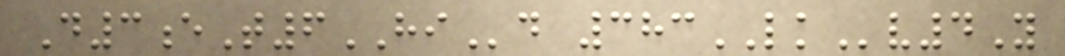D3eT6HId 383LKv4Y
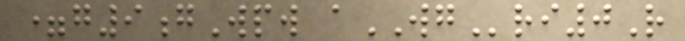=g9gWpw aWGri0R
